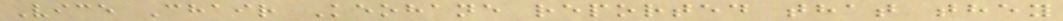Vice Chair Keohane reported that they
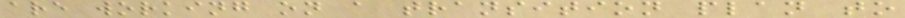are working on a transition plan to
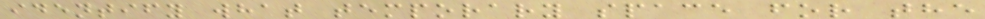identify what temporary space for the
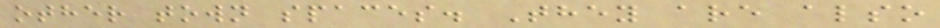other town spaces. They are also
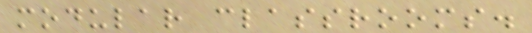modular classrooms.
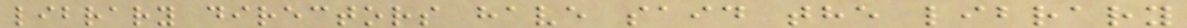library directors have said the library
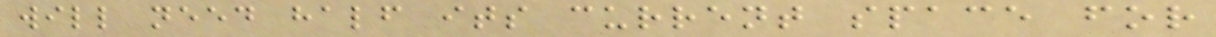will need half its current space for
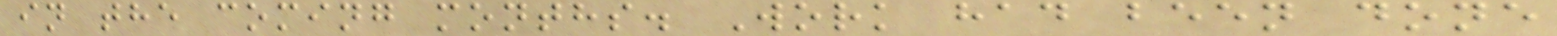in the coming months. Work had been done
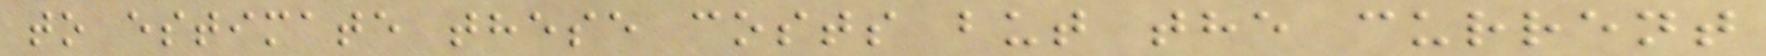to estimate these costs but the current
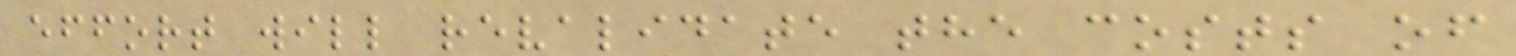effort will revalidate the costs of
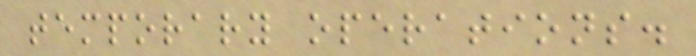temporary operations.
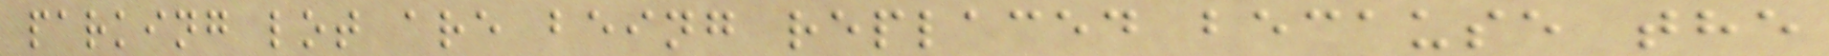parking lot are being replaced because the
